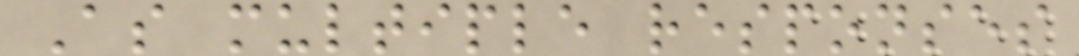As multiple responses
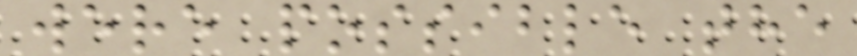were possible the
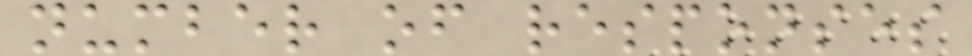number of responses
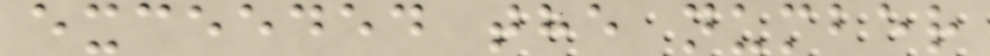exceeded the number
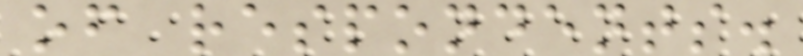of respondents.
